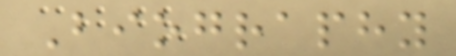Biography
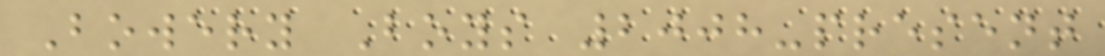Bowery Boys 2008-present
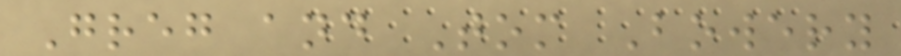Greg and Tom Bowery
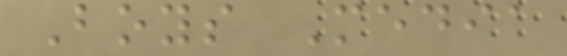Boys Media
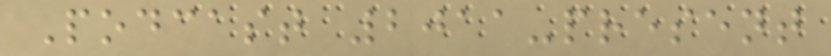Podcast 2011-present
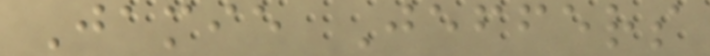Jamie Jeffers
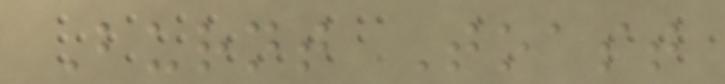Burnt Toast
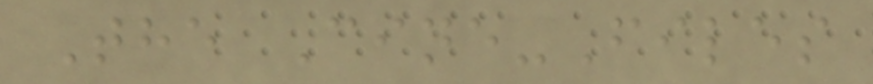The Cine-Files
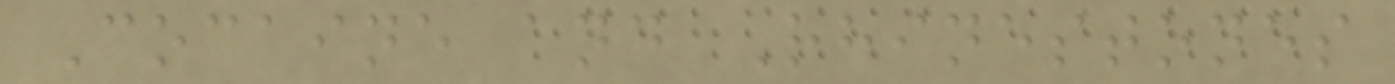Cocaine and Rhinestones
